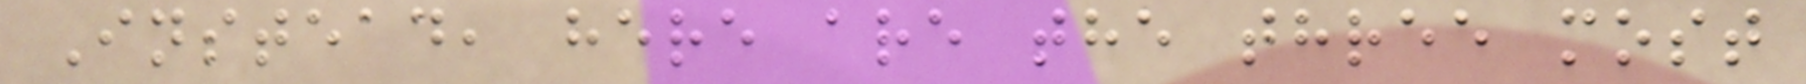Instead, here are the three most
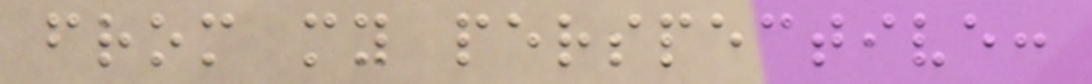from my perspective:
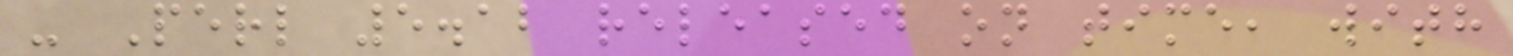- Perl 5.12 released on time, with
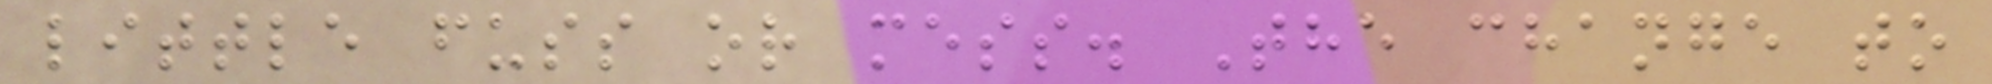little fuss or mess. The change to
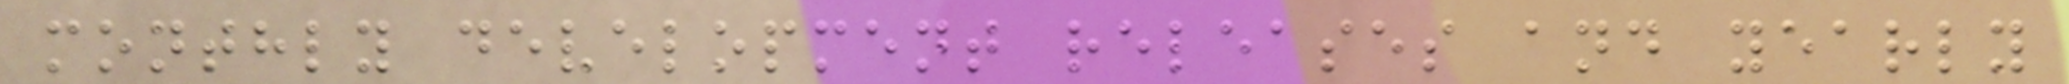monthly development releases and yearly
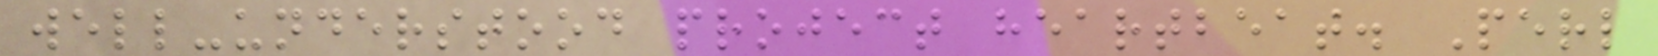well-understood project heartbeat. Perl
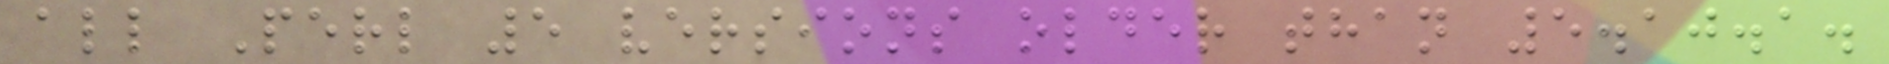all Perl 5 versions older than 5.10.1.
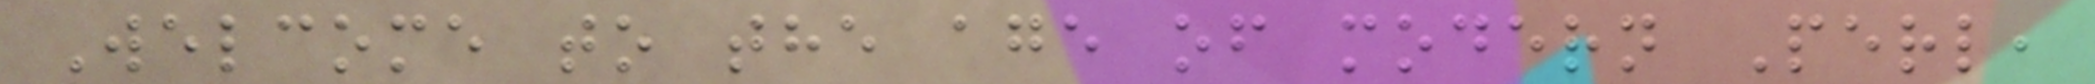Welcome to the age of modern Perl,
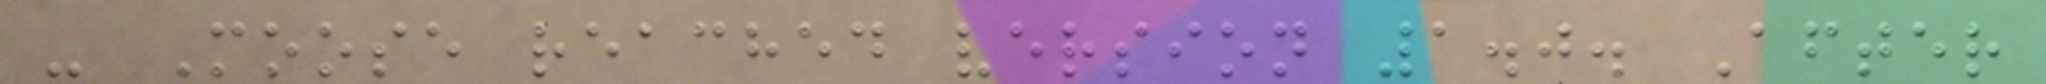- Moose reached version 1.0. After
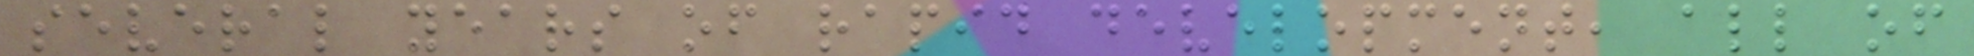several years of rapid development, all of
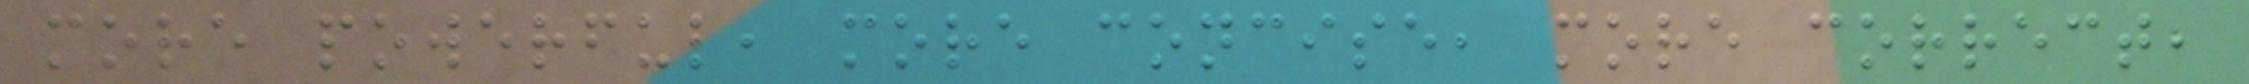more powerful, more concise, more correct,
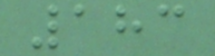183
